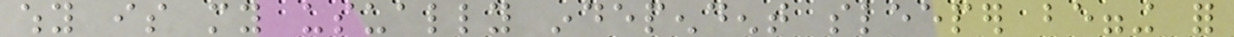why is my usually independent sleeper begging for
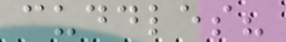cuddles?
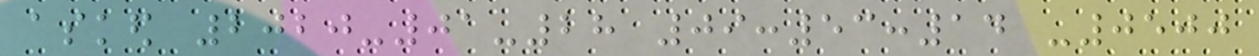asked 2020-01-28 09:53:14 -0500
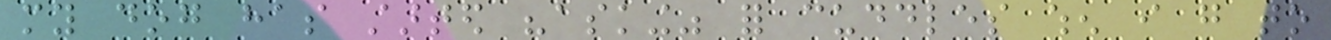my dog has started "asking" for cuddles when i go to
